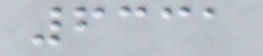6331
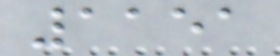1151
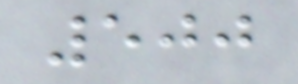500
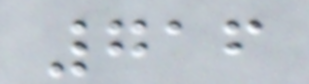716
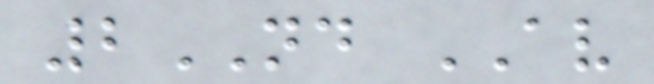2ND AV
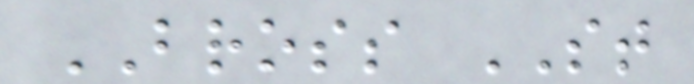BROSS ST
